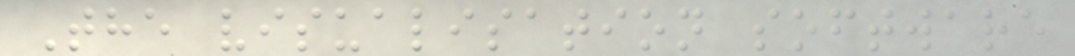The visualisation software
